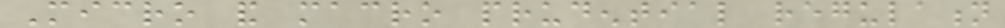Micro and macro prudential regulation
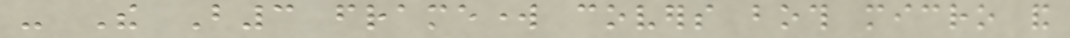- The B3 framework covers both micro and
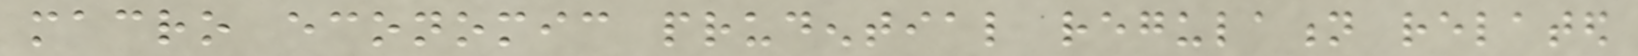macro economic prudential regulation related
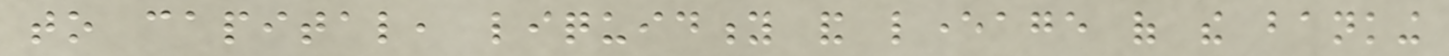to capital, liquidity and leverage of the banking
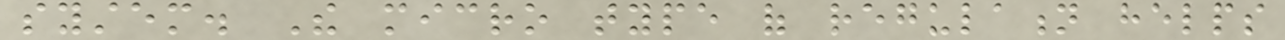system. The micro type of regulation helps
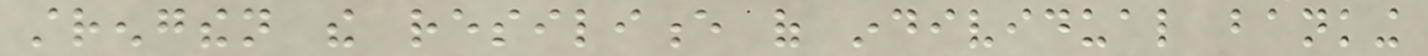strengthen the resilience of individual banking
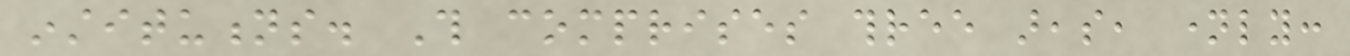institutions. This comprises three areas, namely:
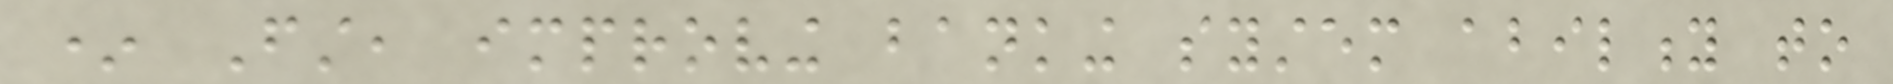* First, improving banking system ability to
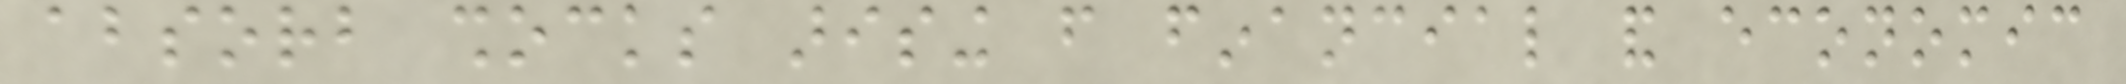absorb shocks arising from financial and economic
